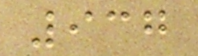937
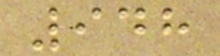948
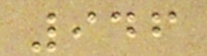946
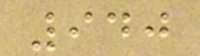940
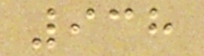938
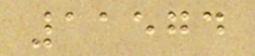11574
